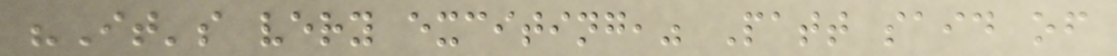"It's very exciting," Patt said of
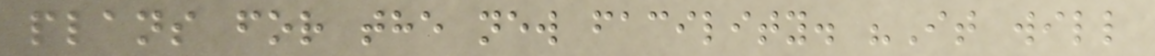plans for the new facility. "It will
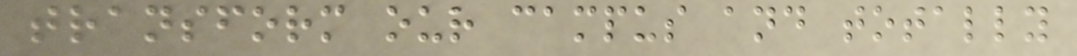transform our campus and totally
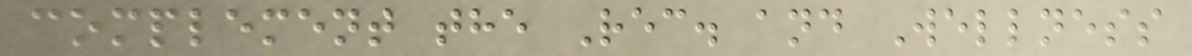complement the Rec. and Wellness
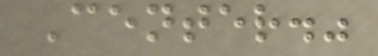Center."
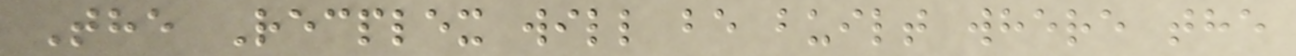The Recplex will be built where the
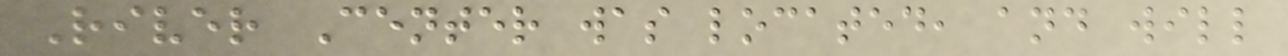River Center was located, and will
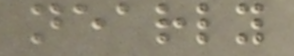nearly
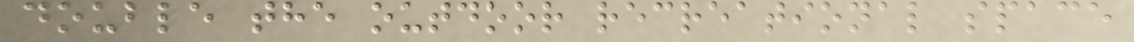double the outdoor recreational space
